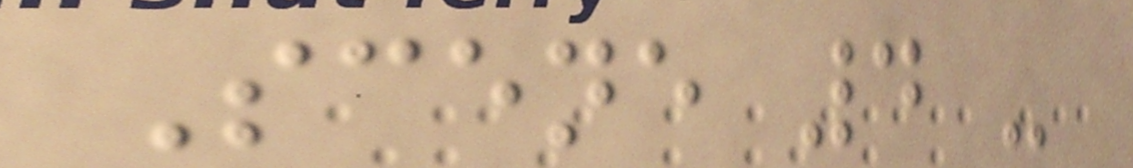Scene 4 -
